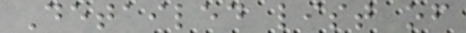Detailed list of
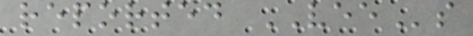reported VEEs
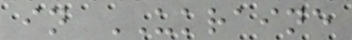in UKRAINE
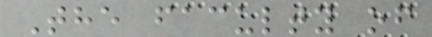The faculty of
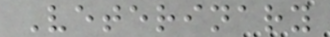Veterinary
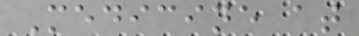Medicine at
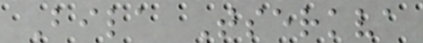Bila Tserkva
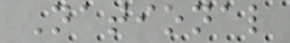National
